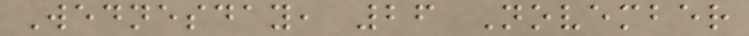Wednesday, 26 November
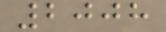2008
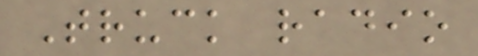Truck radio
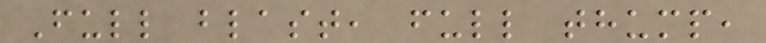Full blast, full thump,
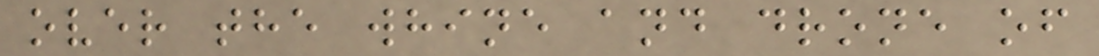over the whine and drone of
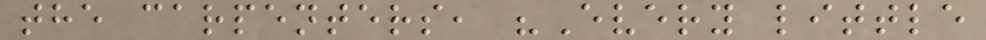the carpenters, "Every little
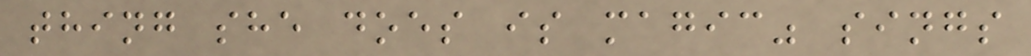thing she does is magic" sings
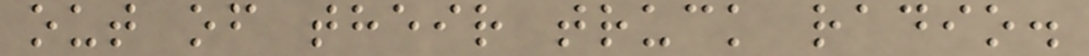out of their truck radio.
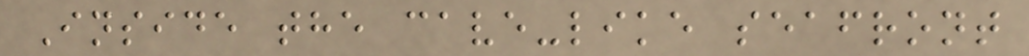Inside the cave-like seafront
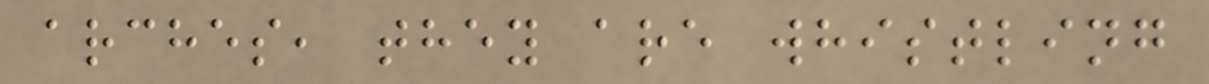arches, they are whistling
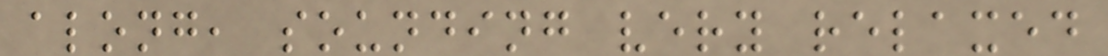along, sounding very relaxed
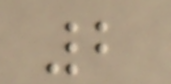2
